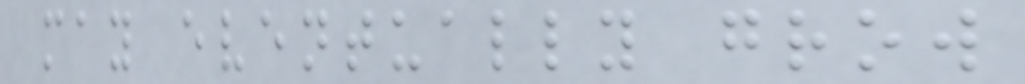may eventually grow
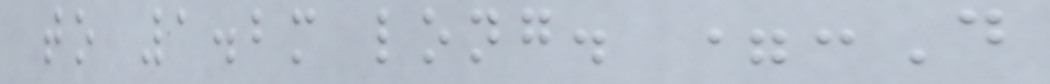to 1.2m long. =:D
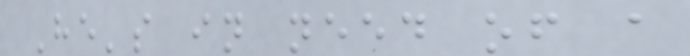He's in need of a
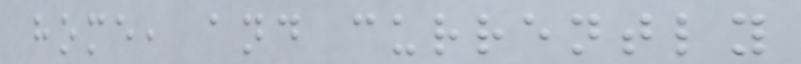home, and currently
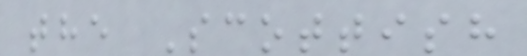the Scottish
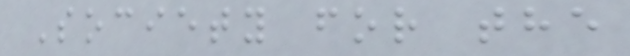Society for the
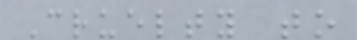Cruelty to
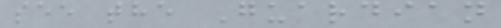see the Guardian
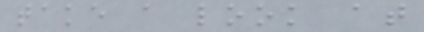take a look at
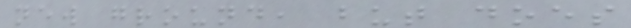new ground, but does
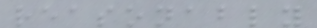reasonably
